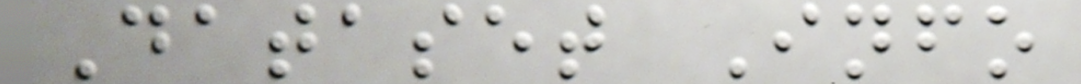Dataset Info
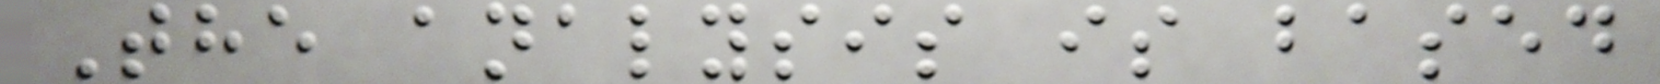The analysis is based
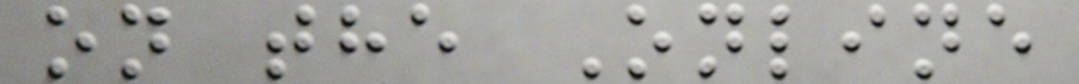on the Online
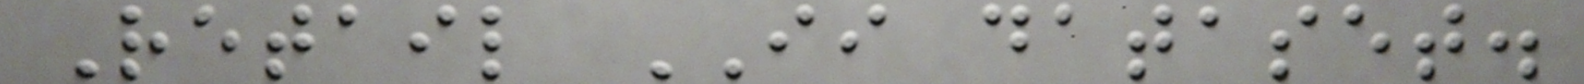Retail II dataset.
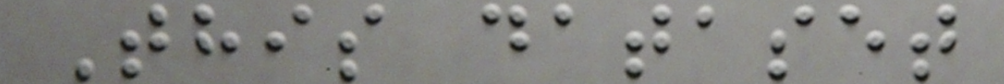This dataset
